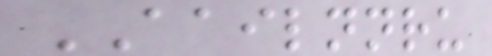AAILNNRU
